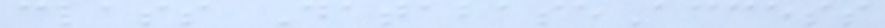class DatabaseAccess
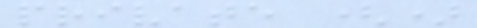private ()
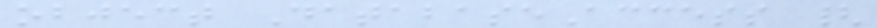object DatabaseAccess {
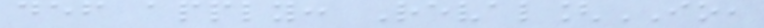def apply: Reval[IO,
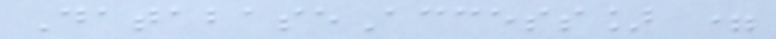DatabaseAccess] =
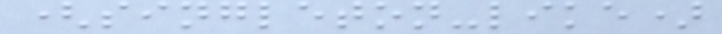(singleton-like)
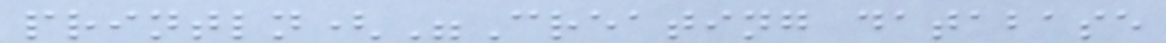println("Creating database
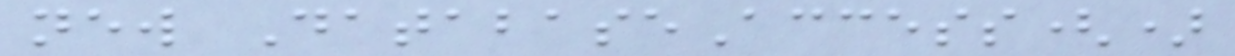new DatabaseAccess()
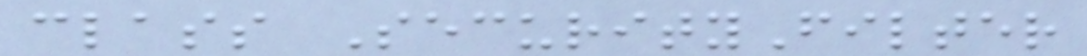class SecurityFilter
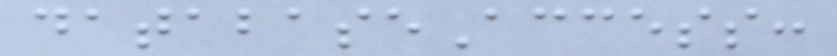databaseAccess:
